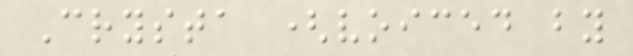Crysta (voiced by
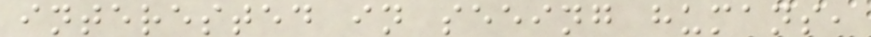interested in seeing humans,
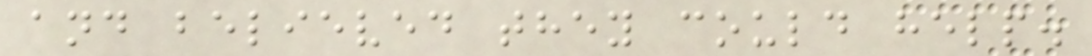and believed they could help.
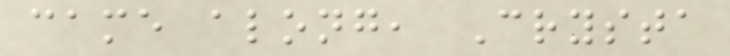came along, Crysta
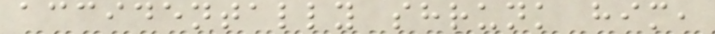accidentally shrunk him,
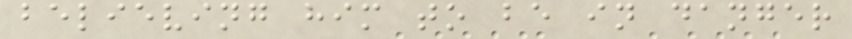believing him to be in danger
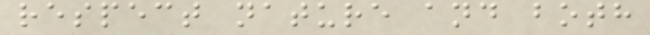respect nature and both
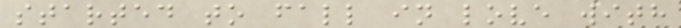started to fall in love with
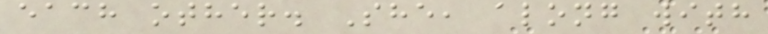each other. She, along with
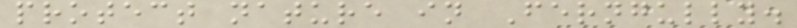protect nature in Ferngully.
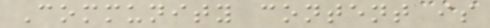Community content is
